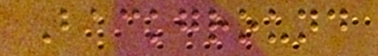Background
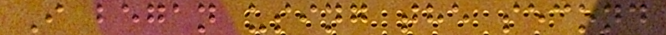I began using the second
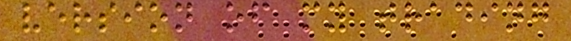version of my trading
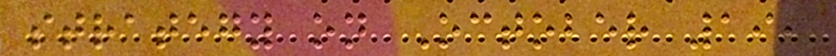strategy on October 19,
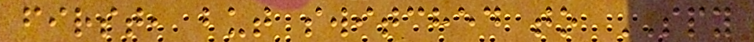first, but switched to SPY
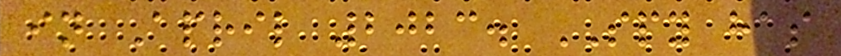in April 2023. SPY has
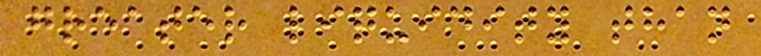greater liquidity than
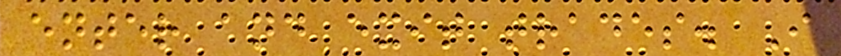enter and exit trades. I
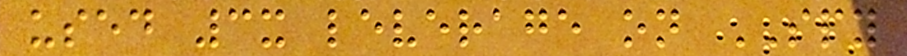used 3x leverage on SPY
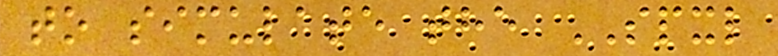to simulate the SPXL
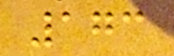173
